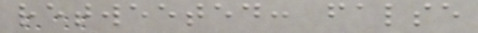retweeted: false
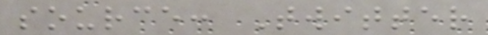source: Twitter
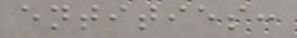entities:
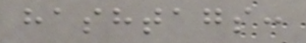hashtags:
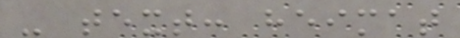- text: heimat
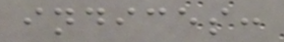indices:
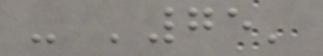- '75'
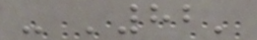- '82'
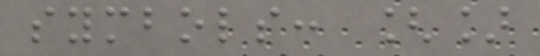symbols: []
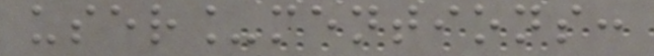user_mentions:
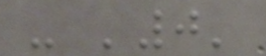- '0'
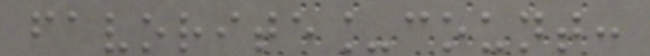favorite_count:
